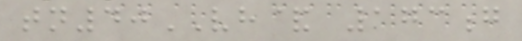tn40VH& 173g
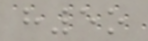h5o
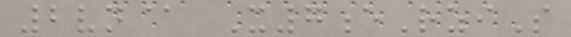2vn@ X7eRziS
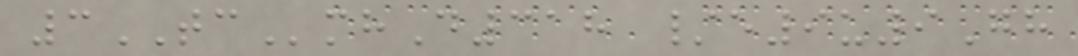3TCmhD318 /e9u9Gh
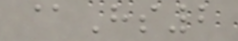@Hs2
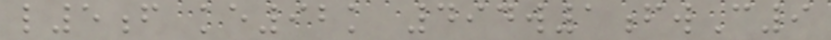l5f ke92k 494w1fwC9
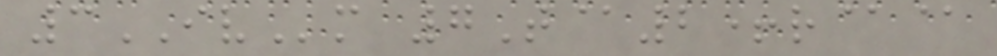3IVm 7T@2+r@@
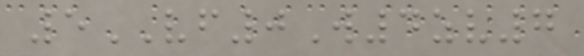5VF0W4zv7
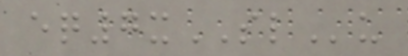eq7xSLu
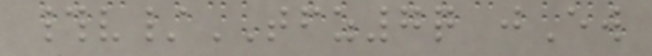#v/TFZ7q jEw
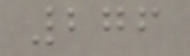276
